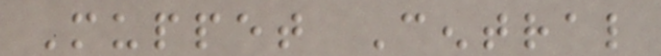Muppet Central
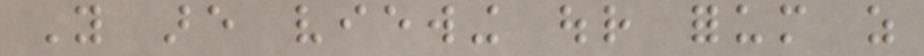You are viewing our forum as
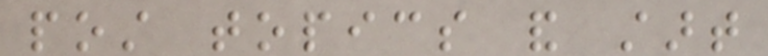post topics and start
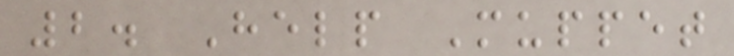2. Help Muppet
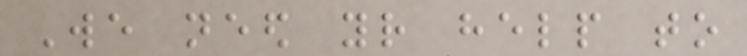We need your help to
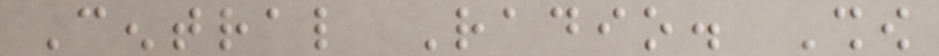Central Radio. Show
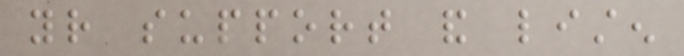your support and listen
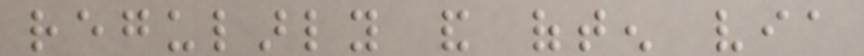regularly and often via
